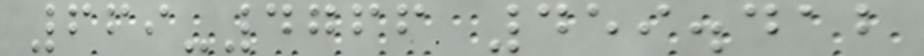669-4766 459.412
